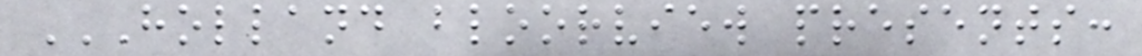HOLLAND BLOORVIEW PRESENTS:
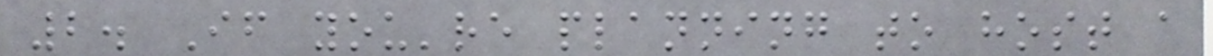2. If you're planning to host a
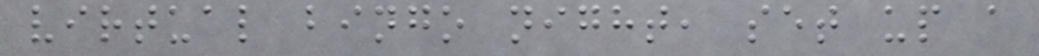virtual bingo night, set up a
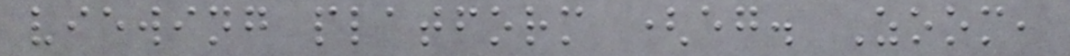viewing platform (eg. Zoom,
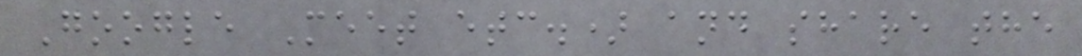Google Meet etc.) and share the
